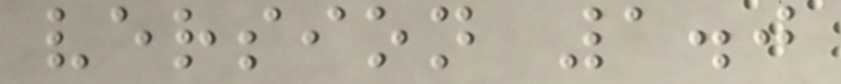version 1.0
